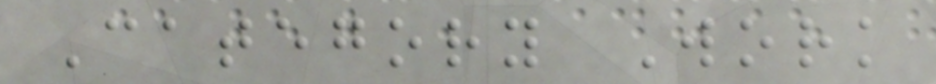Category Work
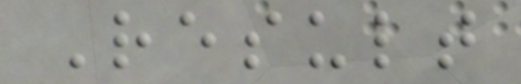Result
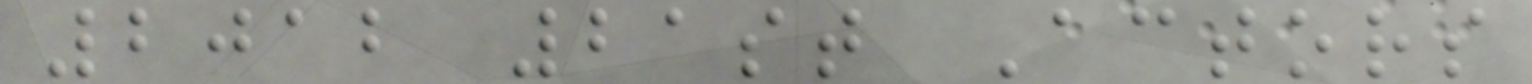2012 21st Actors
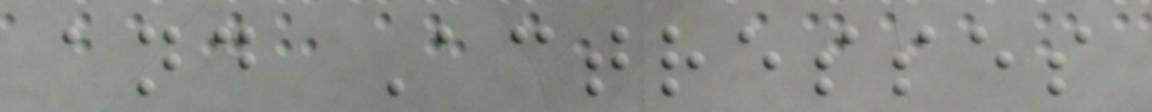and Actresses
